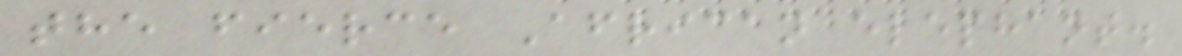the fierce African elephant.
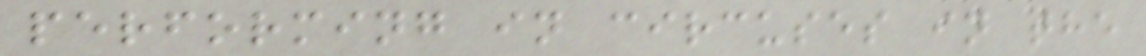performing in circuses in the
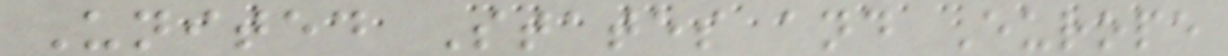United States and Europe
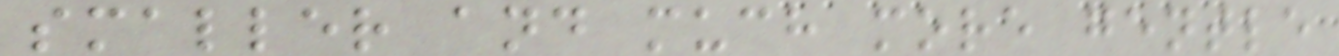smaller and much more gentle
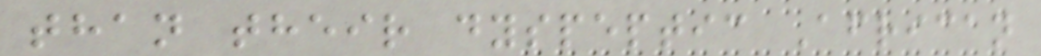than their dyspeptic African
